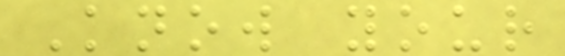Know your
